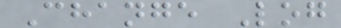Change Log
